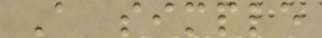A simple
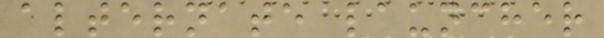alternate launcher
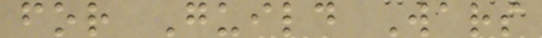for Guild Wars
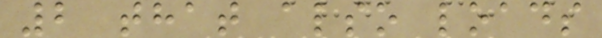2 that also loads
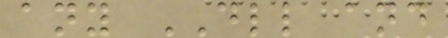any DLL and
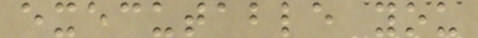executable you
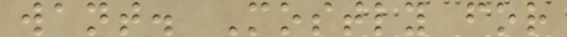want. Mostly for
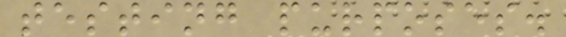testing purposes.
